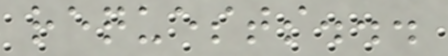requests...
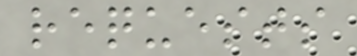requests
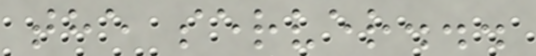the server...
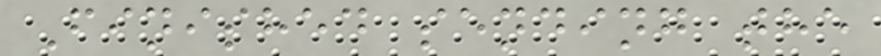Finished sending the
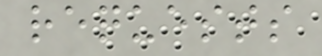requests
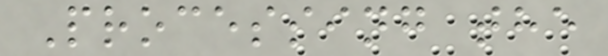Processing the
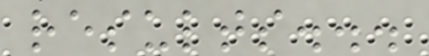results...
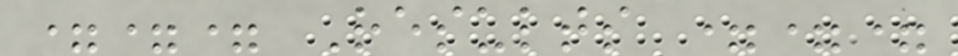=== Results ===
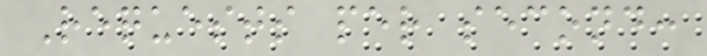Requests per second:
